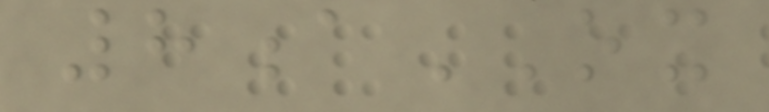8aOX
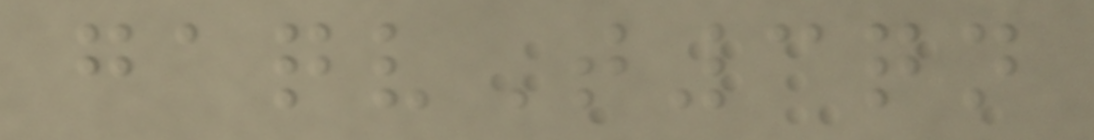gaqvT3qn
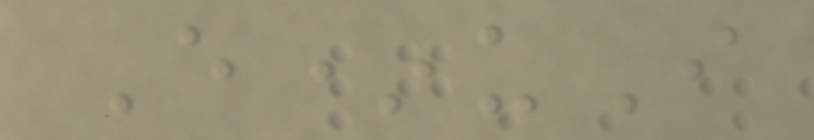E*uI
